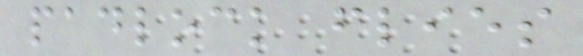padlock flies
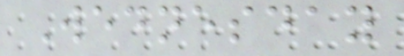Wednesday
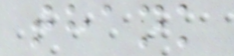thank
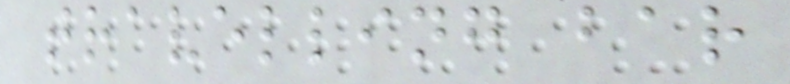travelling bar
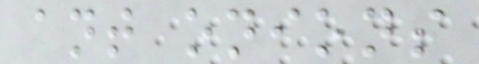ant onions
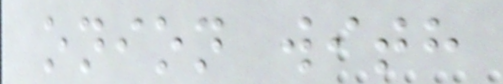onion with
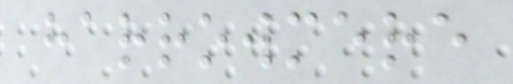harrowmere
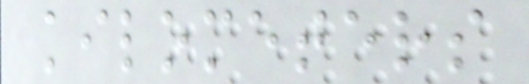kilometers
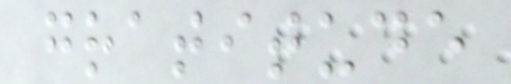gratitude
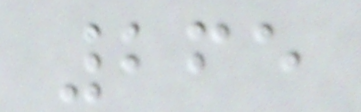265
